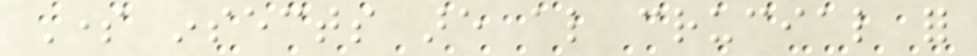Some insects are also crucial for
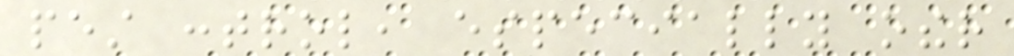pest control, especially other
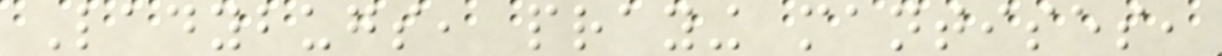Ladybugs, praying mantises,
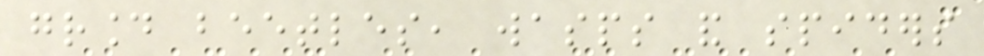ground beetles, wasps and spiders
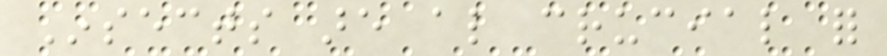Insects are also crucial for
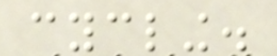cycling.
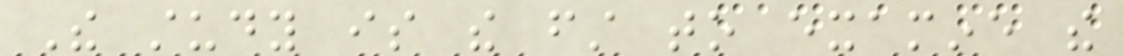The study is the first to examine the
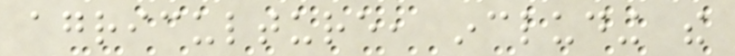agriculture, including the
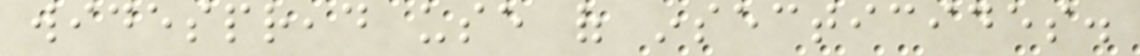widespread use of insecticides.
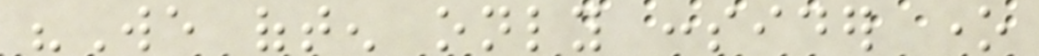"We often only consider one
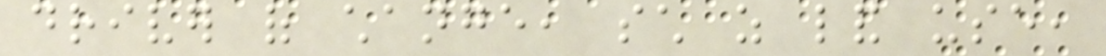driver of change, such as land use,
